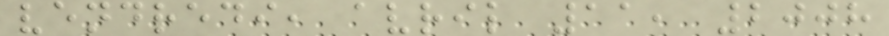vendredi, avril 11, 2008
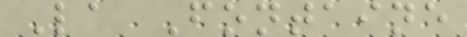La Fontaine
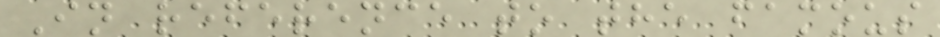In reference to the famous
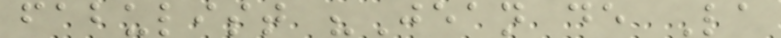fabulist "Jean de La
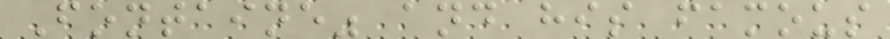Fontaine" and his famous
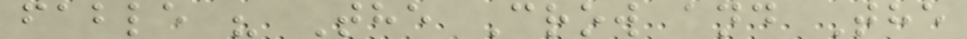fable " The Crow and The
